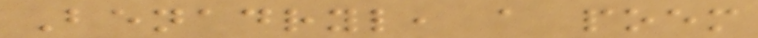Benadryl, a poem
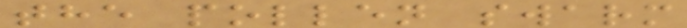the pollen swarm
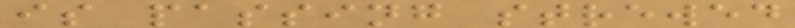is passing strewed
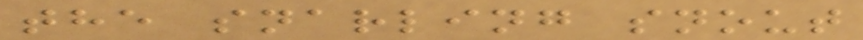the snarling snout
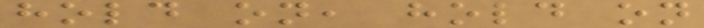hold on, hold on
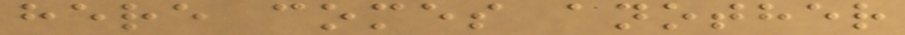here comes another
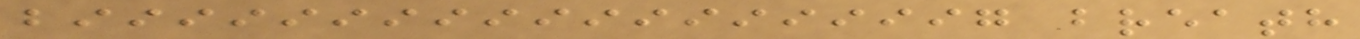biiiiiiiiiiiiiiiiiig breath
